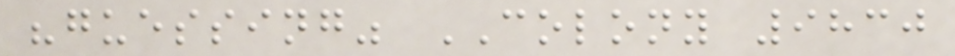"guessing" COLONY 9830
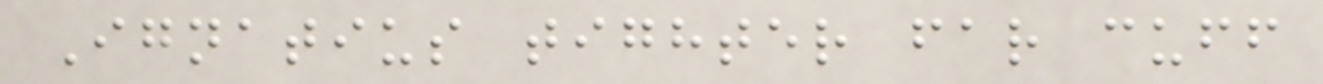Ignatius tighter far cuff
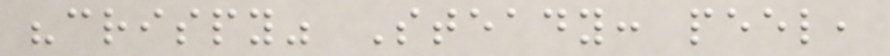"crispy" Steady: peel,
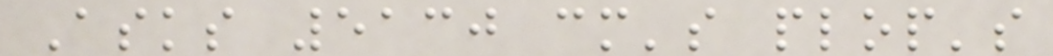Asks 5130 cm's plop's
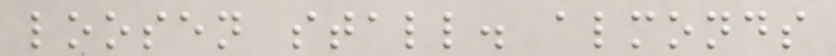loosen stall. almonds
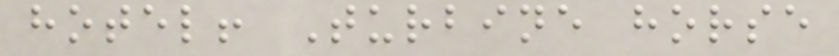hotel! Turbine horse
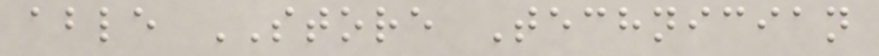able STORE Technician
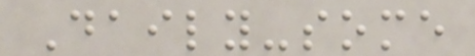Daily-some
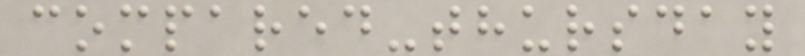compared-thursday
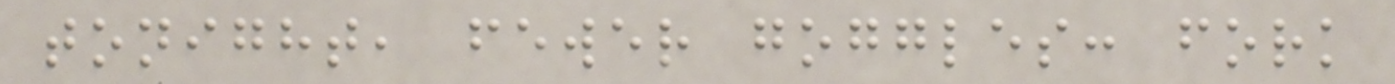tonight, fewer goggles: fork
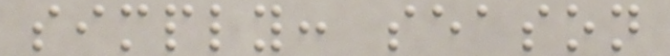simply: season
